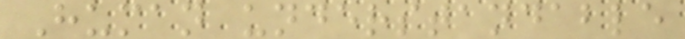Human understandable
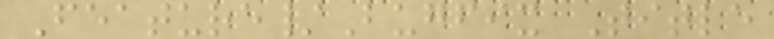Feature/Bugfix Title
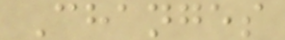Changes
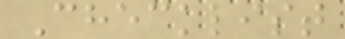Checklist
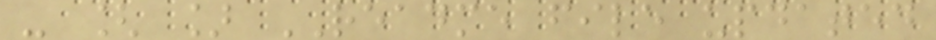- [ ] README file updated
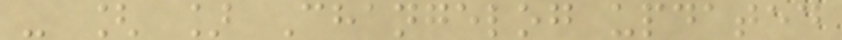- [ ] Changelog updated
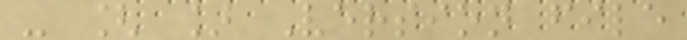- [ ] Version file
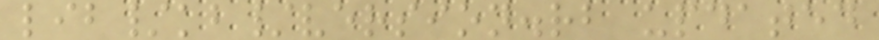lib/kb/version.rb updated
